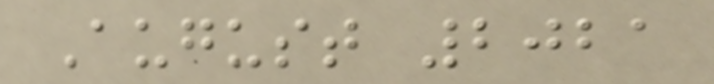August 2021
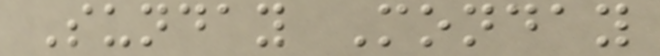Sunday Monday
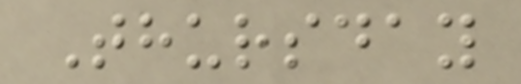Thursday
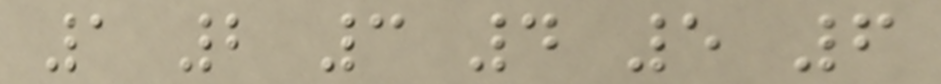1 2 3 4 5 6
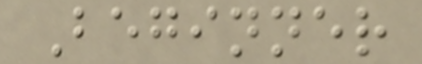Beginner
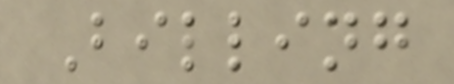Billing
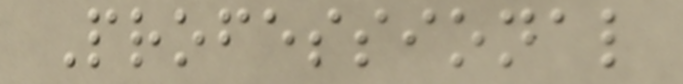Professional
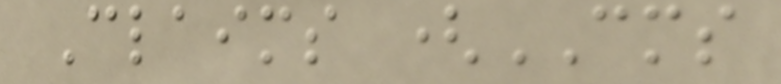Claims (CMS
